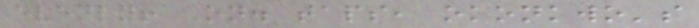evenly! On. taps, okonkwo's
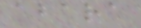abara
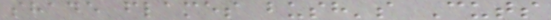shade flames bush's Cuts
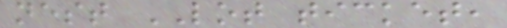nest LOT ticket,
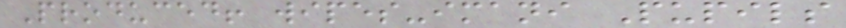Produced! wipes-imani Pupils
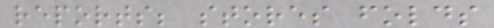reports; stores folds
